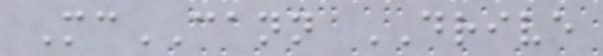McCANN DRIVE
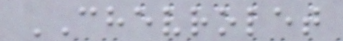CHEVROLET
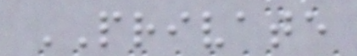PRIVATE
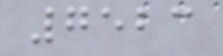7523
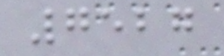7527
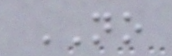NO
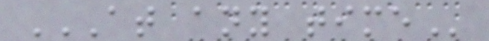AT ANY TIME
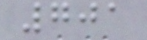701
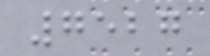7527
